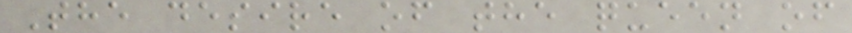The desire of the queen of
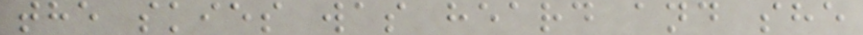the skies was heard and she
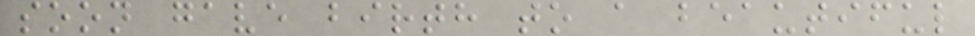soon gave birth to a beautiful
